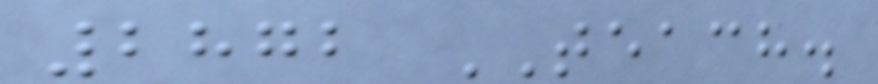2872 TEACH.
